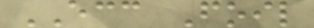ECC Foil
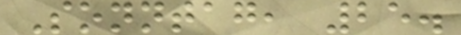Sonntag, 25.
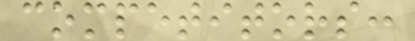competitors:
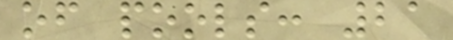of pools: 21
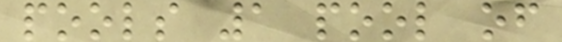pools 1 pool of
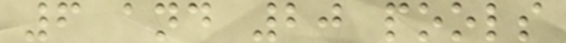6 and 20 pools
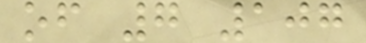of 7 107
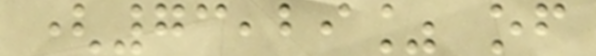(73,29% of
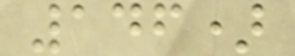146)
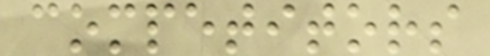competitors
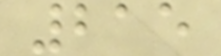215
